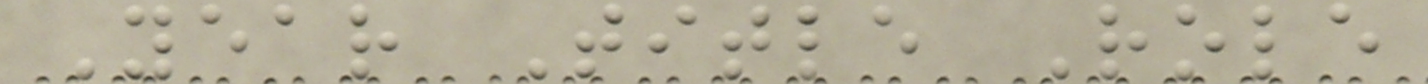Year Title Role
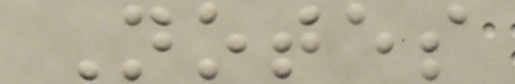Notes
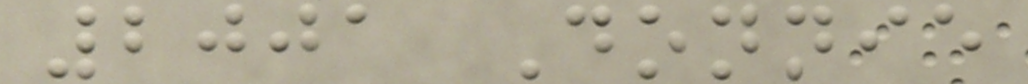2001 Donnie
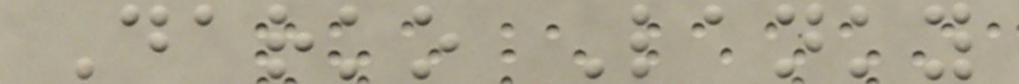Darko Lanky
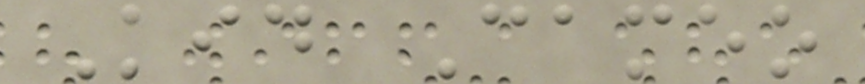Kid Cameo
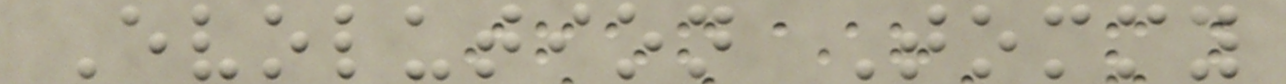Evolution Tommy
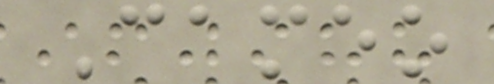Cameo
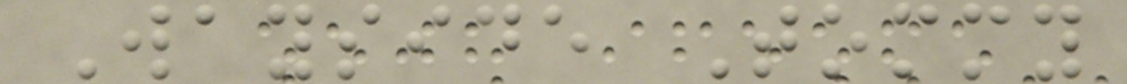Wayside Tommy
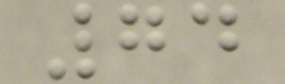74
